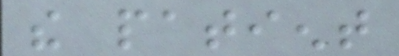the patient
